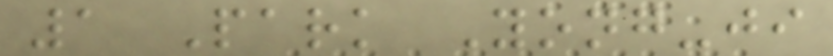1 Park Yong-ji
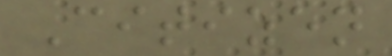Citizen
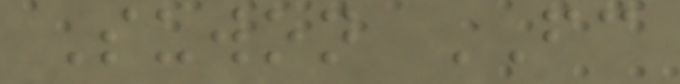Suwon FC
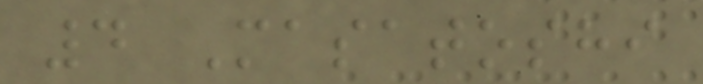4 Masatoshi
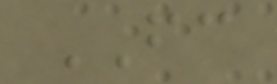FC
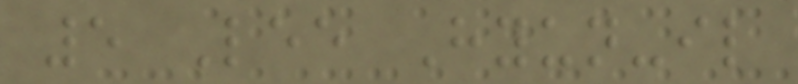5 Lee Hyun-il
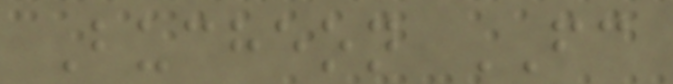Bucheon FC
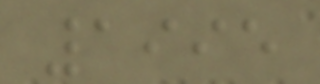1995
